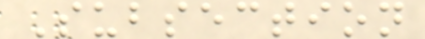Subsection
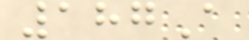187A
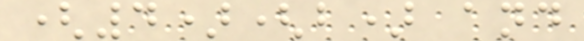(4)(b) and
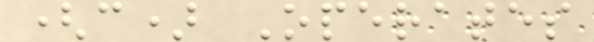(c) Operates
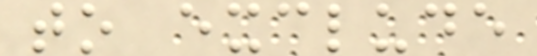to exclude
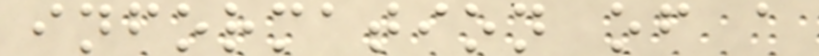information of a
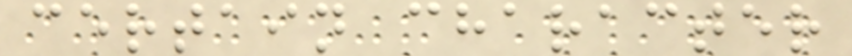certain character
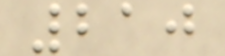210
